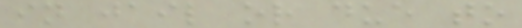in jail or due to
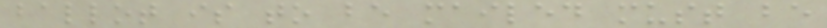ballot is to be mailed must be
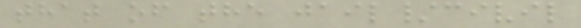that of the jail/civil
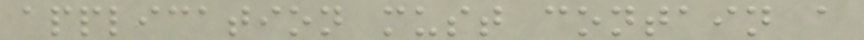application must contain a
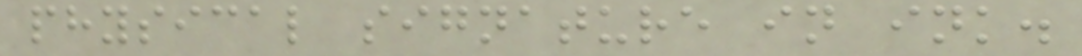physical signature in ink.
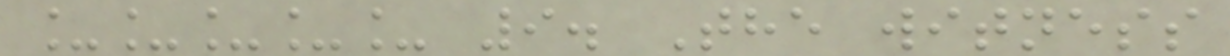_____ 9. The witness
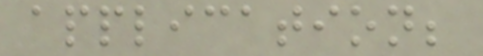application;
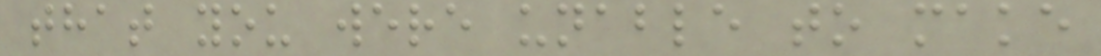that you were unable to make
